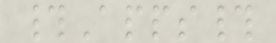#Apps#
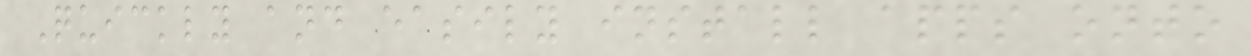Quickly and easily install apps onto
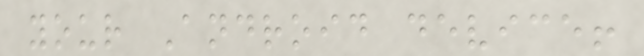your Android device!
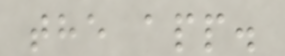the app.
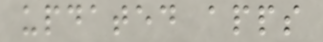updated apps
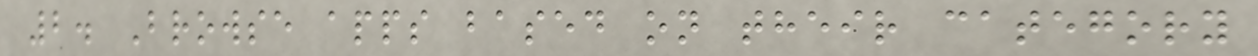2. Browse apps based on their category
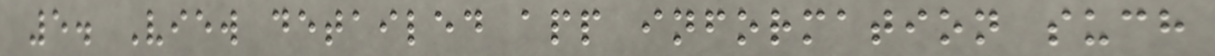5. View detailed app information such
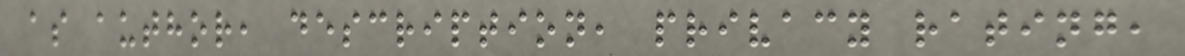as author, description, privacy rating,
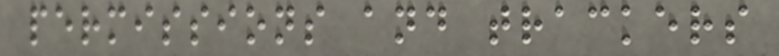permissions and trackers
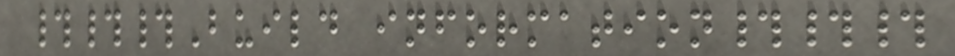###Build information###
